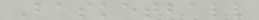Basketball
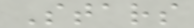Stars
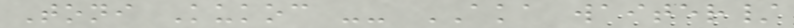Toni Kukoc -- AKA waiter/
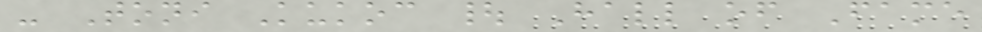- Toni Kukoc | Hall of Fame
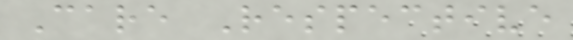Care Respective
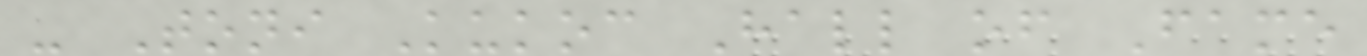- Toni Kukoc Hall of Fame
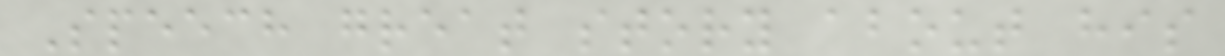Speech great story about his
